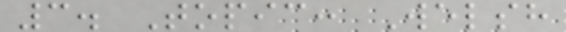3. Topic: Welsh
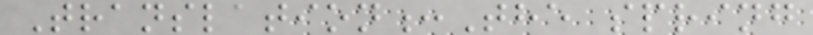Translation:The spring
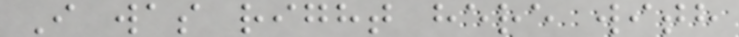I was right here with
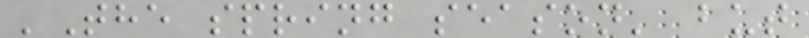'The spring season' but
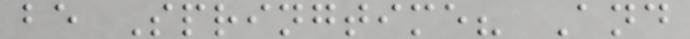be Springtime? And
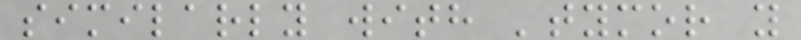similarly with 'tymor y
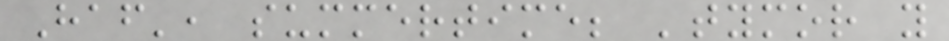Haf', summertime; 'tymor y
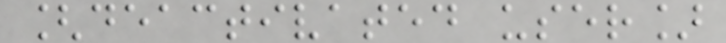[deactivated user]
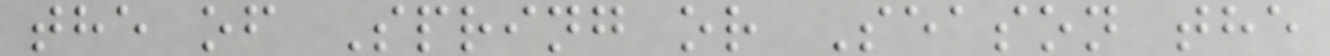the of Spring or Season the
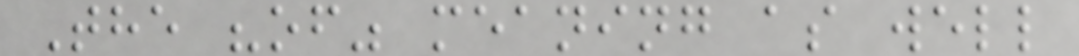The "of" meaning as well
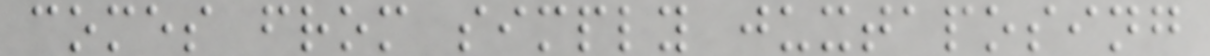comes from simply juxtaposing
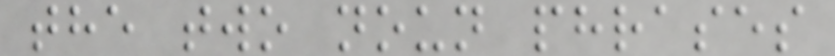the two noun phrases
